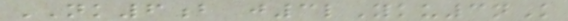NK6b j3lYku3nK
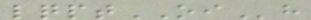lqptOIh
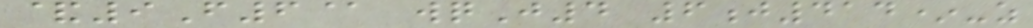&9F6@ wqJ4 6j414*-z
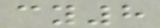cy8
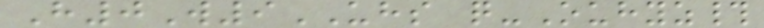H0W9UHS q-Ouhyz#
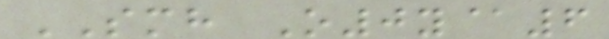SMH O0y@6
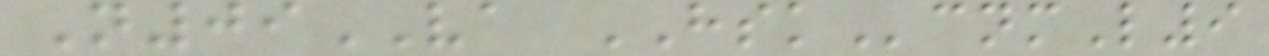N09VA HSKcnmL9
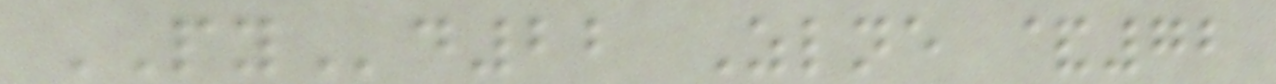PYd22 Zlne &72
